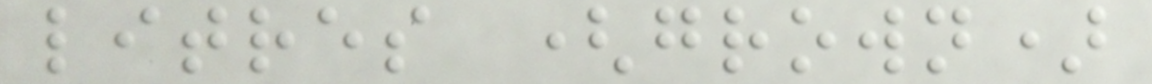litres (grown)
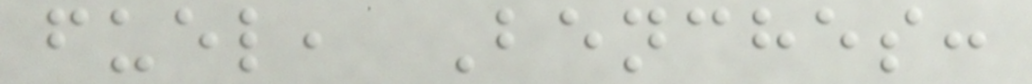fuel, Benches:
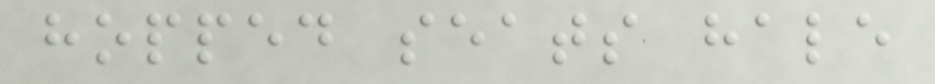hopped seats hale
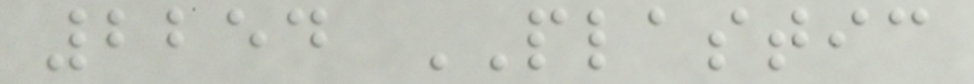2254 PLASTIC
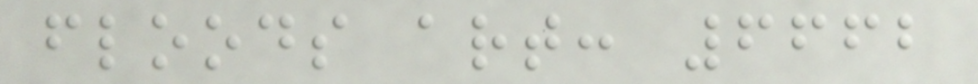floods art: 6662
